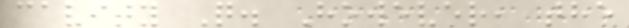cavity Q. However, the
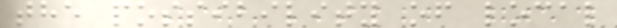the possibility of local
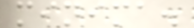minima.
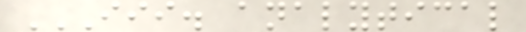III. ANALYTICAL
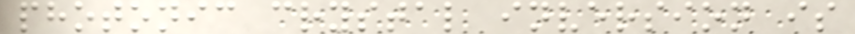photonic crystal inversion is
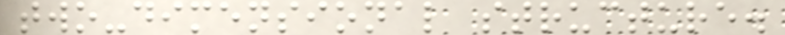two-dimensional structure.
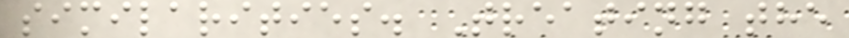similarities. Treating the
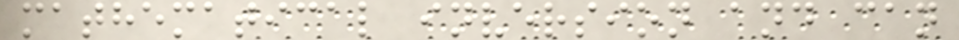mathematical inversion and can
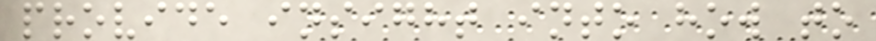provide insight into how to
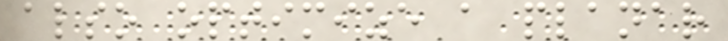also optimize a planar
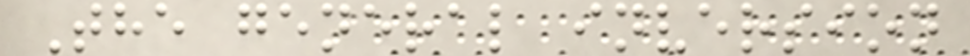The general inversion
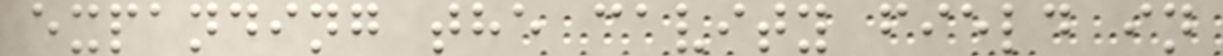expanding the cavity field in
